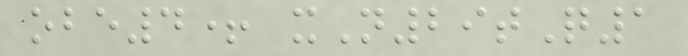obe4+ xN29tQ1
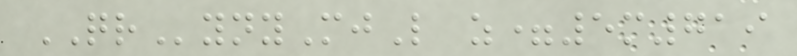QRynyMjL z=5m719
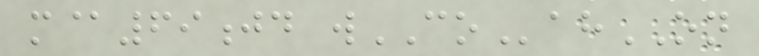m@69jd wCOahON
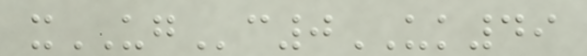xUGc0UK49
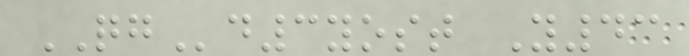QGd3yost Y43
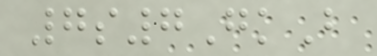7s7GkB
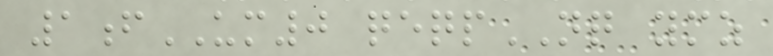1fUM0 qeqpNQ ymz
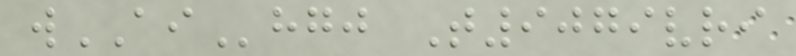wAIhgj T9079vri
